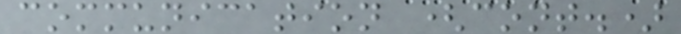communication (cont.)
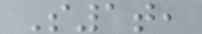S1t,
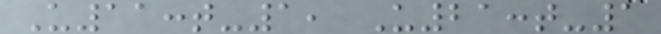U11:t-1, U21:t-1
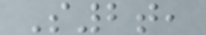S2t,
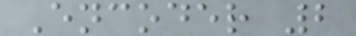Encoder 2
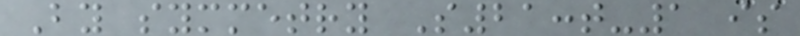By symmetry S21:t-1 is
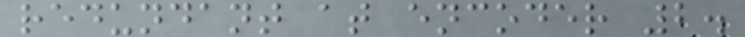redundant at encoder 2.
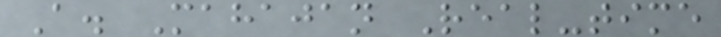A. Mahajan Real-time
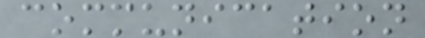communication
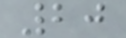20
